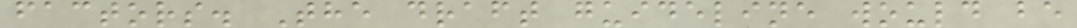factors. The draft guideline would be
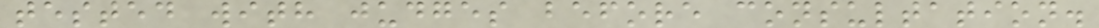tested with judges before consultation.
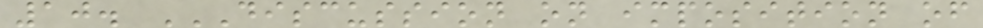10. DISCUSSION ON IMPOSITION OF
